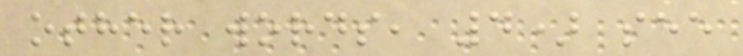other words, 4) see
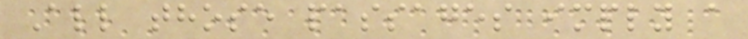All those passages imply a
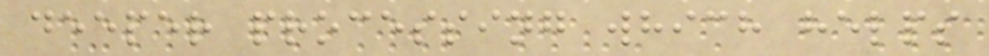deeper processing which helps
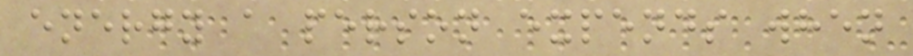energy a person expends when
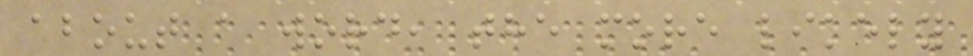about a word, the more likely
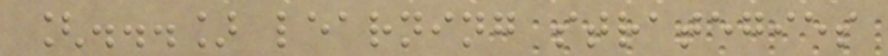[...] learning strategies
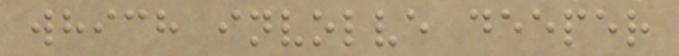which involve deeper
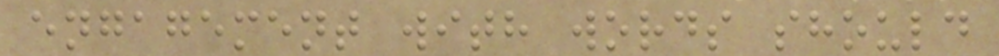engagement with words should
